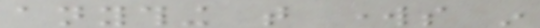anything that works in
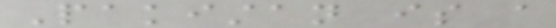Pakistan is a
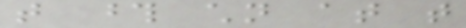that those children at that
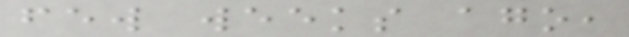few weeks ago,
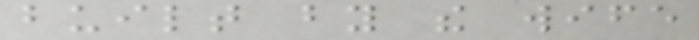built by the wife
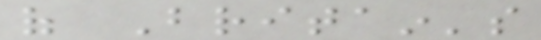of Britain's
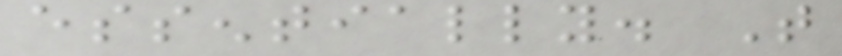essentially. That
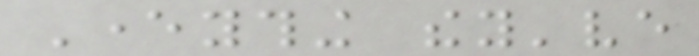Everything they've
